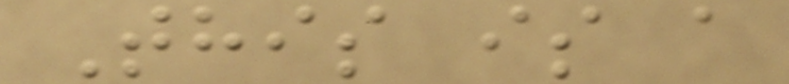This is a
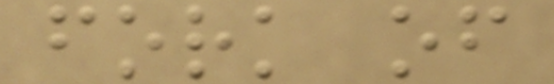fork of
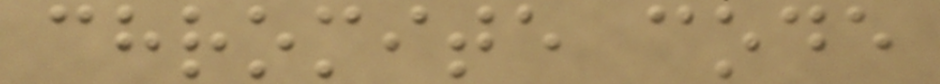chromite code
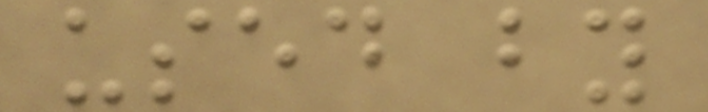used by
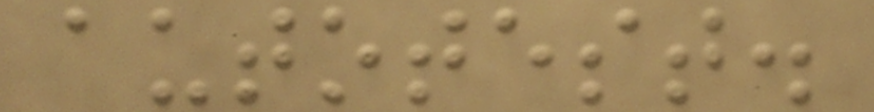autotest.
